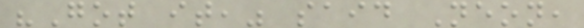"Got it," said Neon,
